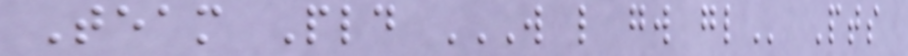Team Pld W L GW GL Pts
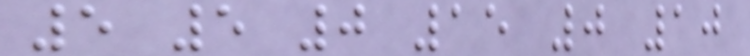5 5 0 15 0 10
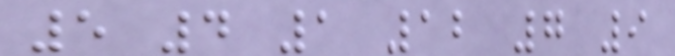5 4 1 12 7 9
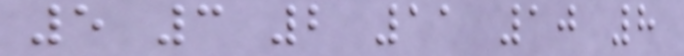5 3 2 11 10 8
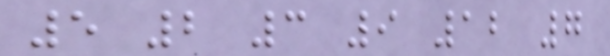5 2 3 9 12 7
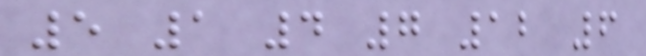5 1 4 7 12 6
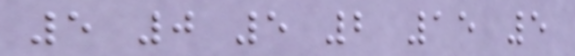5 0 5 2 15 5
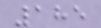185
